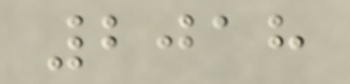2018
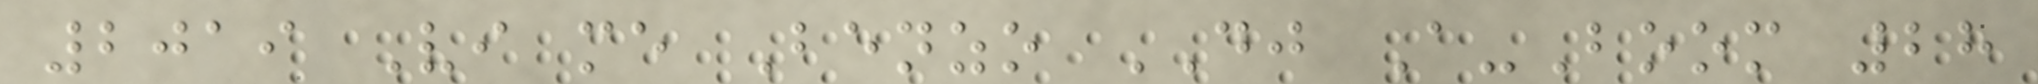2019 Vi me Benzo DJ A-Boom 28
